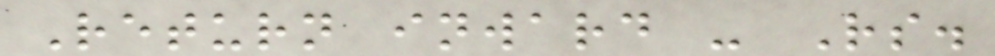Return inward - Rs.
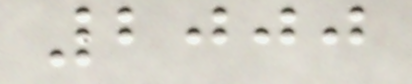2000
